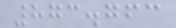873.763
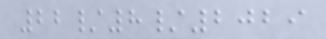22/8/2029
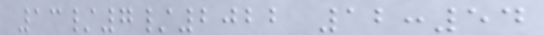13/7/2022 12:54
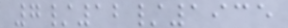7/12/1935
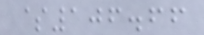$106.66
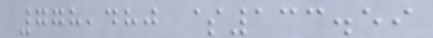778,480 $133.59
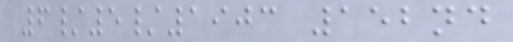6/5/1903 152nd
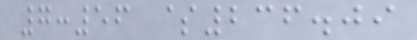7:56 $236.09
